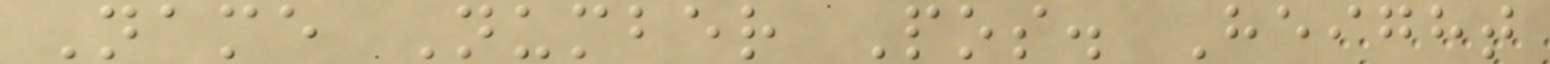Name Number Pos. Height
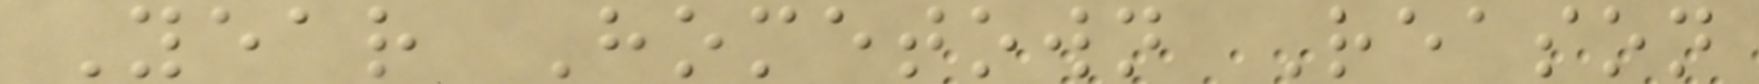Year Hometown Reason
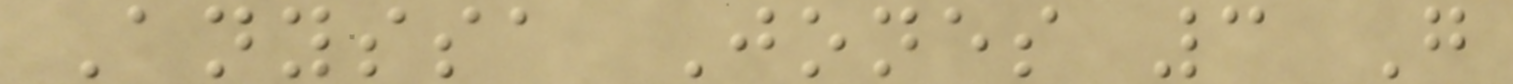Anyssa Jones 3 G
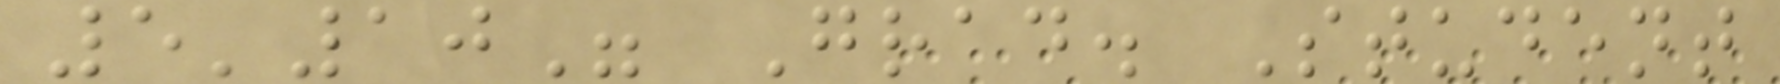5'10" Grad. Student
